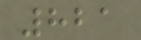821
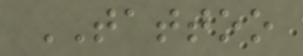TATTOO
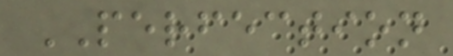PERFECTION
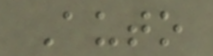Auto
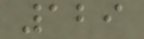129
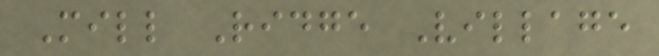Mill Ridge Village
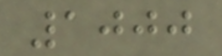1000
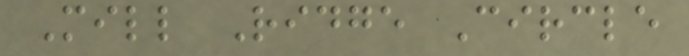Mill Ridge Circle
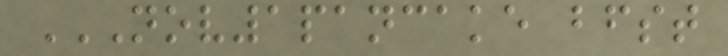NOV1PANCAKE BFST
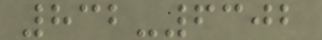832-6302
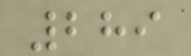289
